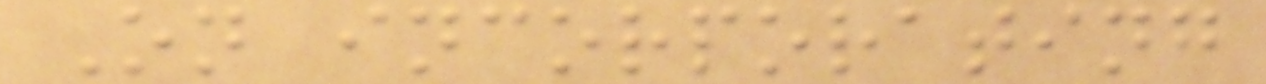On incorporating
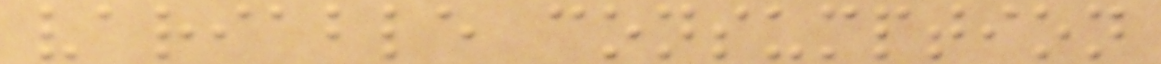variable consumption
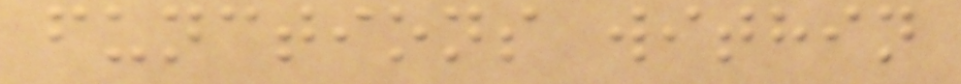functions within
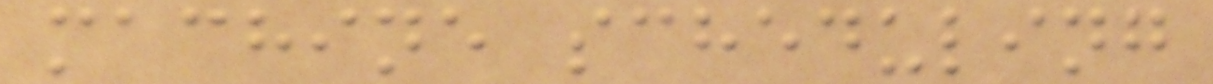machine scheduling
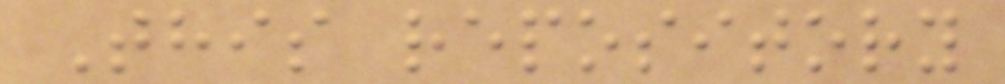This repository
